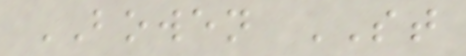BOWEN ST
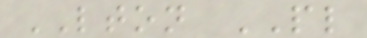LTON PL
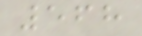568
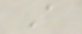A
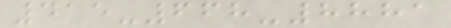415-668-8881
